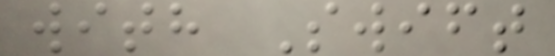with Swift
